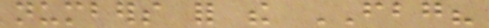numbers for the FBG?
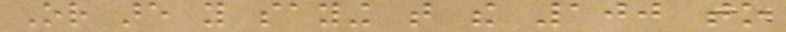Or are you saying that the 100 to
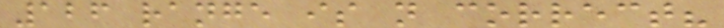126 range is not correct?
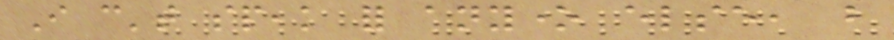I can't speak for anyone else, but
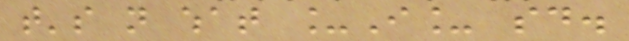that's not what _I_ said.
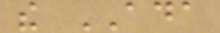the ADA
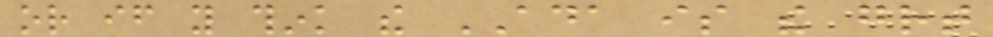or if you think the ADA is the great
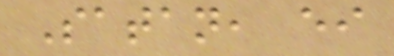Satan, either
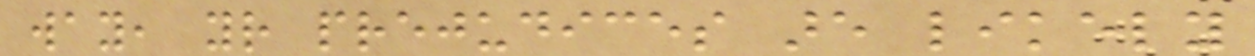way, your prejudices are likely
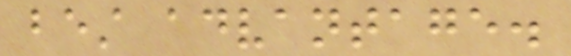best advantage.
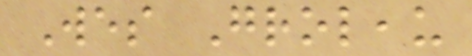Wes Groleau
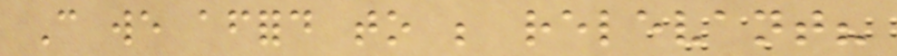Can we afford to be relevant?
